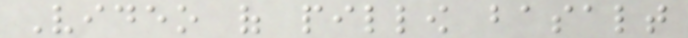Video of pillow basalt
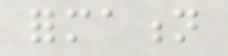formation
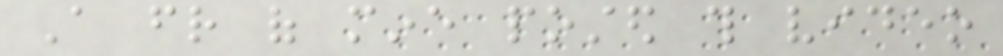A friend of mine posted this video
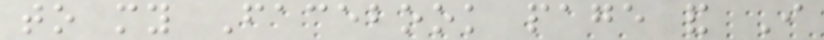to my Facebook page and I
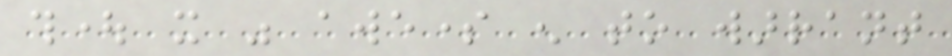thought it was awesome enough to warrant
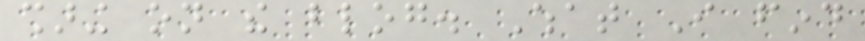sharing on the blog. What I find
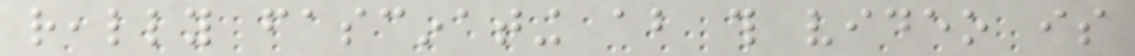really fascinating about this video is
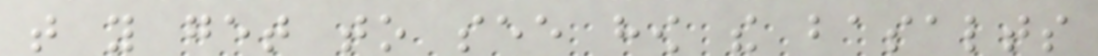that you get to see how the basalts
